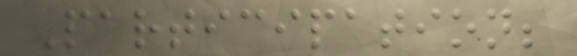Participation;
